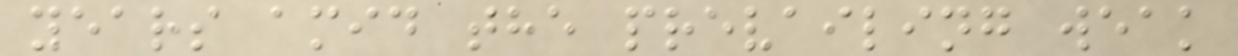years amid the prevailing weak
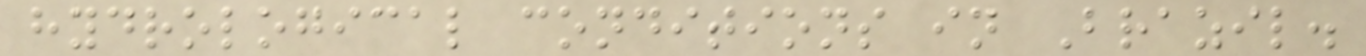hydrological conditions in Brazil.
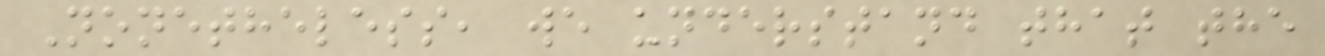Nonetheless, we understand that the
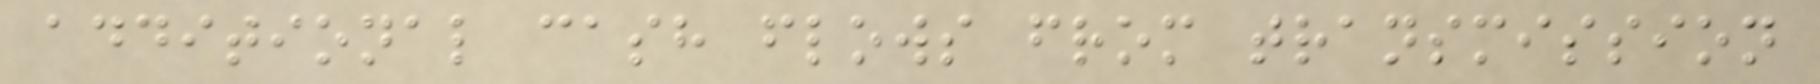additional cash flows from transmission
